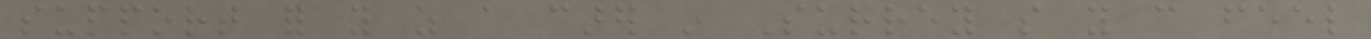support for you as a carer in Surrey so you can feel
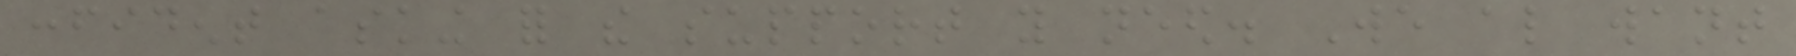confident asking for the support you need. We also want
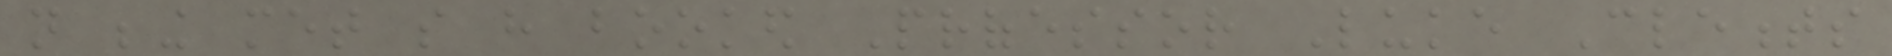not being met so have booked Professor Luke Clements
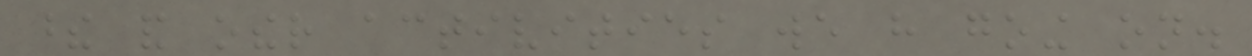these and other activities we have going on.
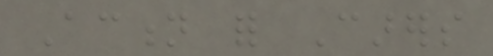Action for Carers
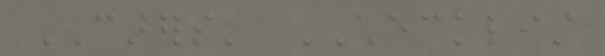CARERS' CHECKLIST
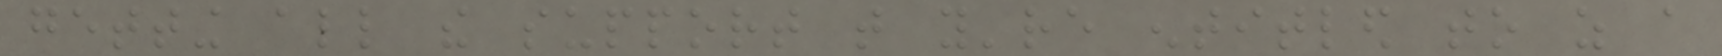getting all the support that you're entitled to as a
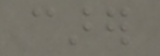carer
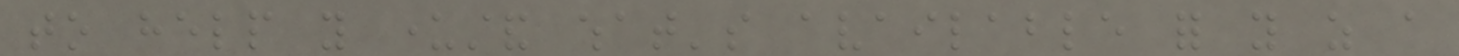to help you understand what's available for you as a
